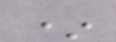*
